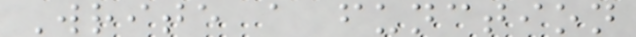Write a function
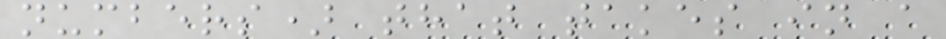numbers) that takes in a
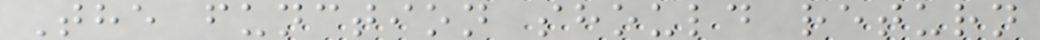The function should return
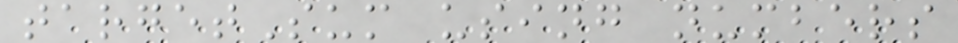targetSum using numbers
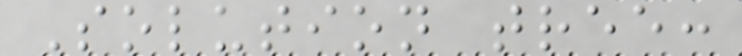Solution tree:
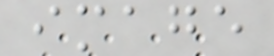image
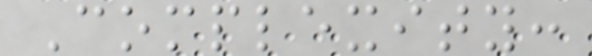Complexity:
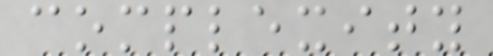complexity
